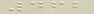462
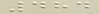484
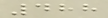488
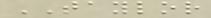TAYLOR
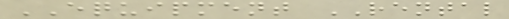EQUIPMENT RENTAL
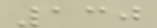130
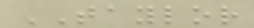TAYLOR
